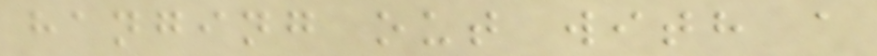hanging out with a
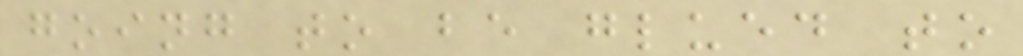going to be glued to
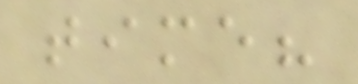time?
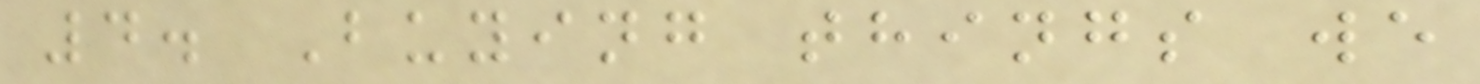4. Buying things we
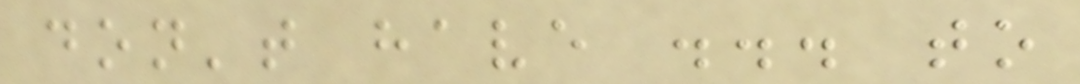don't have ... to
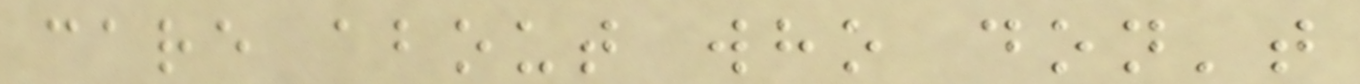care about who don't
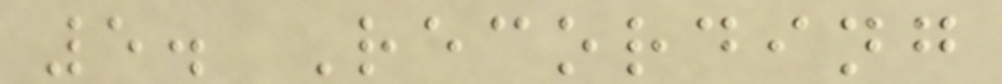5. Recording
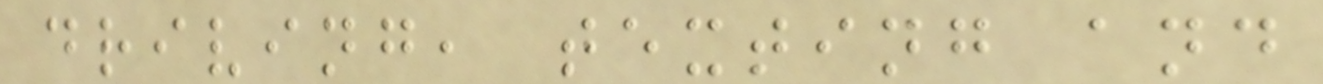driving, texting and
